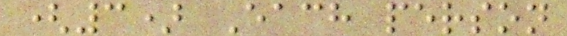(3) Each person
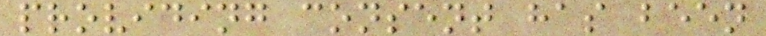providing consent has been
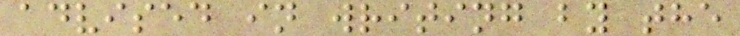advised in writing by the
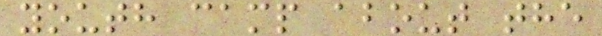youth camp about the
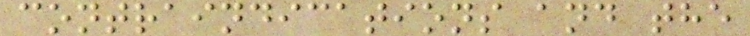contraindications and the
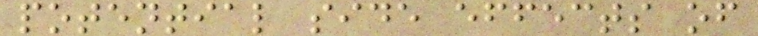potential side effects of
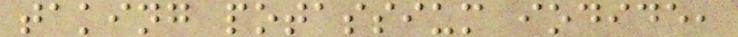taking potassium iodide,
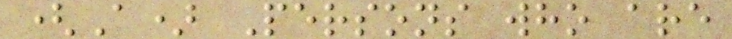(A) Persons who are
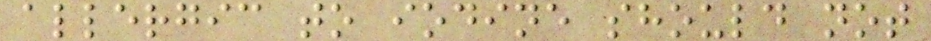allergic to iodine should not
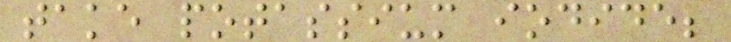take potassium iodide;
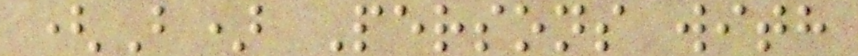(B) Persons with
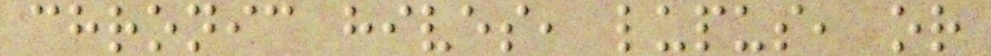chronic hives, lupus, or
